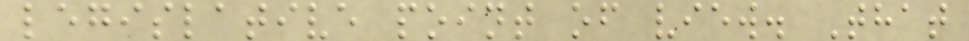legislative point of view. That
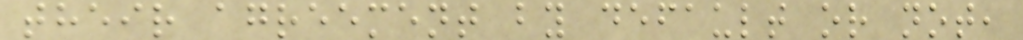their agreement by default or not,
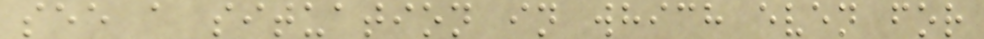see a situation in which even for
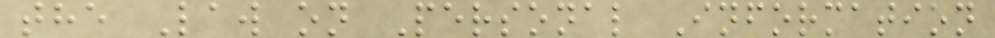the Law on Personal Information
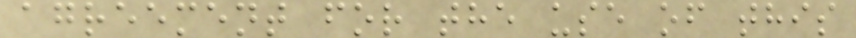agreement for the use of this
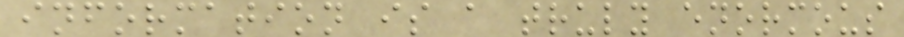information is a truly enormous
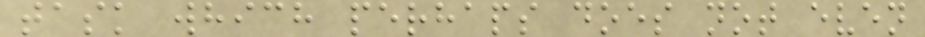task which perhaps does not even
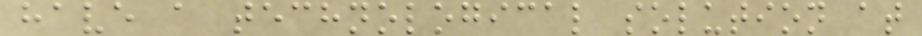have a technological solution at
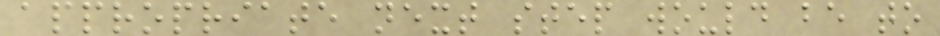appropriate next step would be to
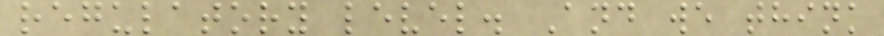regulatory level. And we think
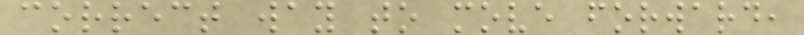correct way to move forward,
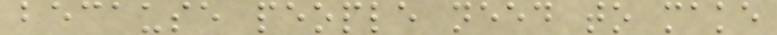because people need to make
